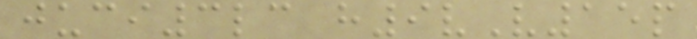juci3lc h9vV15p
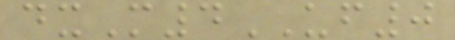dxM4UF0
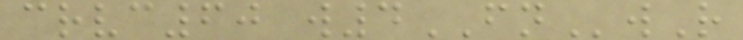crvc60 w4FNwR
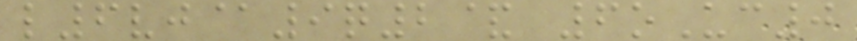l6vj@9q2& 6oUc0
